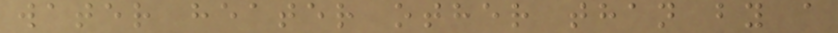water heater other than by a
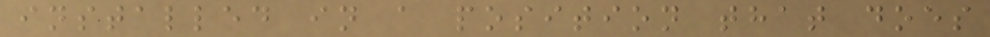installed in a position that does
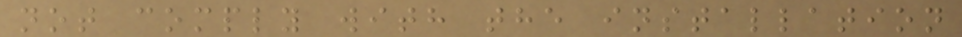not comply with the installation
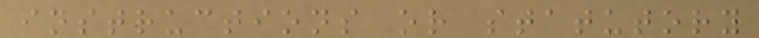instructions or statutory
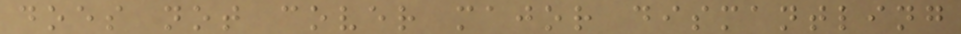does not cover major dismantling
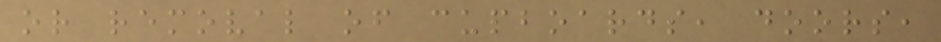or removal of cupboards, doors,
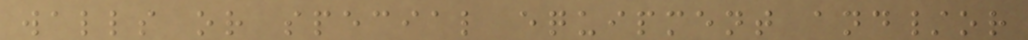walls or special equipment and/or
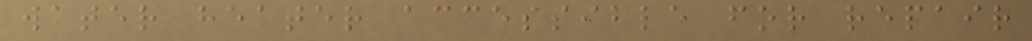water heater accessible for repair
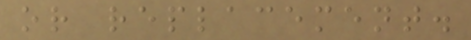or replacement.
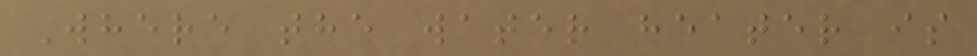Where the water heater is
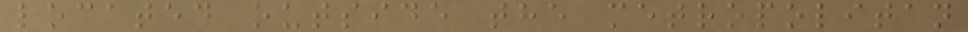located outside the metropolitan
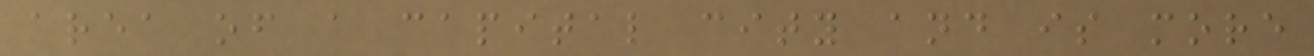area of a capital city and is more
